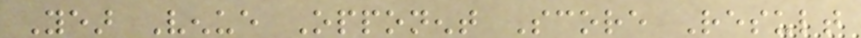Year Venue Opponent Score Result
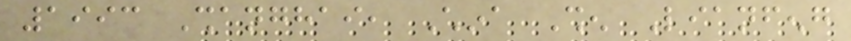1993 Shanghai, China Shen Lianfeng
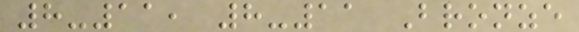8-11, 8-11 Bronze
